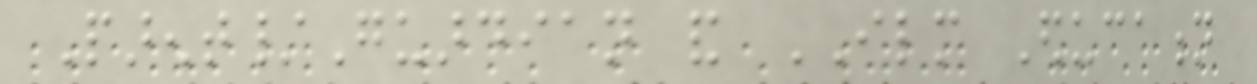Parent/Guardian and ILM Education
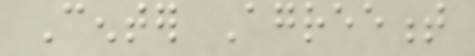Center Agreement
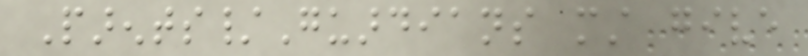Parents/Guardians must give
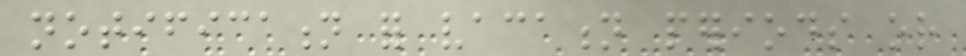notification for vacation periods or
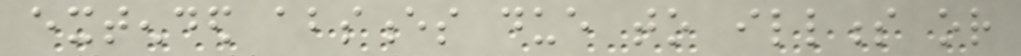extended absences due to illness or
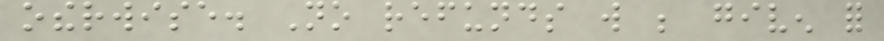otherwise. No refunds will be given for
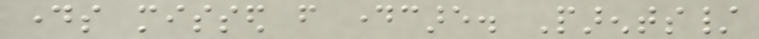days missed from daycare. Parents/
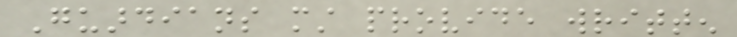Guardians must provide written
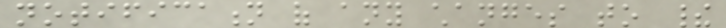notification of any changes to their
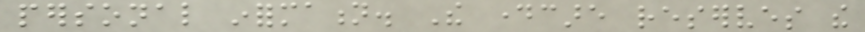personal information. The daycare reserves the
